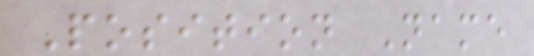Position Name
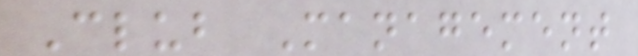Club Management
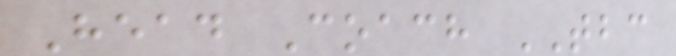Head Coach TBC
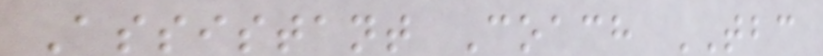Assistant Coach TBC
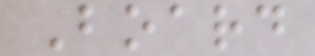Board
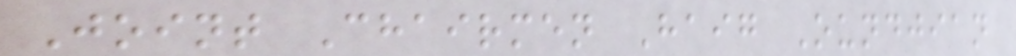Joint Chairmen Haig Oundjian
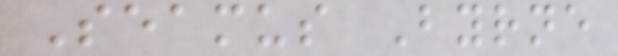Seamus Byrne
